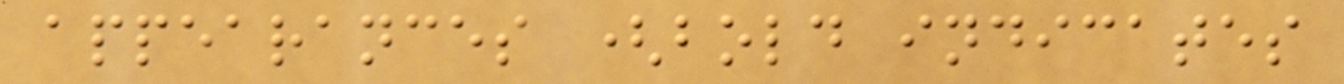appearances (bold indicates
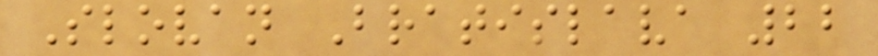Slovan Bratislava 22
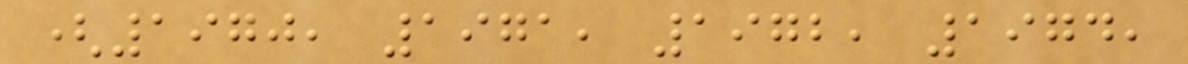(1970, 1971, 1972, 1974,
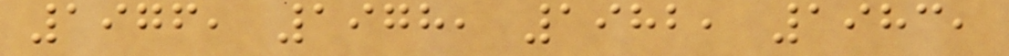1976, 1978, 1982, 1983,
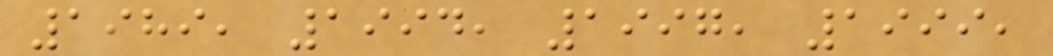1989, 1994, 1997, 1999,
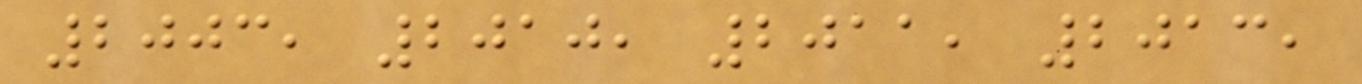2003, 2010, 2011, 2013,
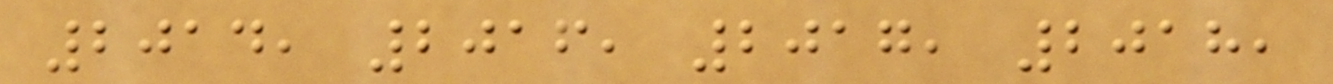2014, 2016, 2017, 2018,
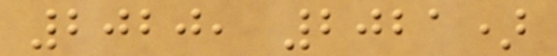2020, 2021)
